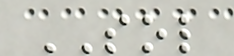SOL
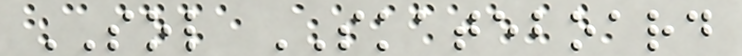SOL SKATEBOARD
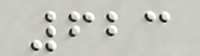623
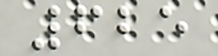625
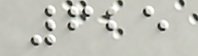625
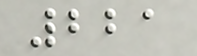221
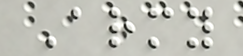Army
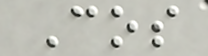Cos
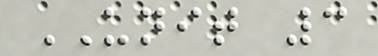UNIT 3
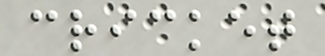cricket
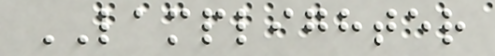LAMPLIGHTER
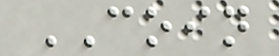COIN
